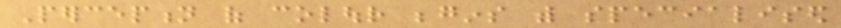Perception of colour begins with specialised
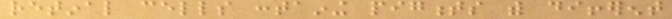retinal cells containing pigments with different
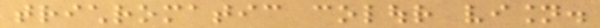trichromatic colour vision.
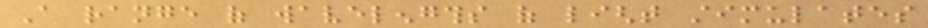A range of wavelengths of light stimulates
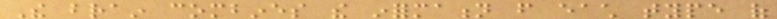The brain combines the information from each type of
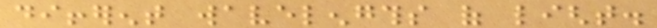different wavelengths of light.
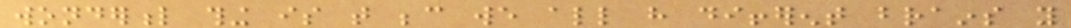wonderful thing is that because we all have different brains you
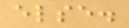else.
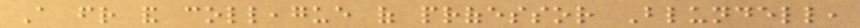A friend and colleague of professor Blundell,
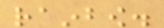rainbow.
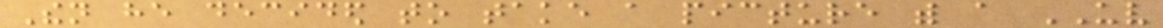Then he decided to take a picture with a UV
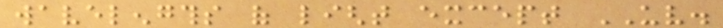wavelengths of light except UV.
